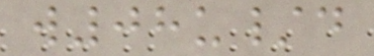w08u/d
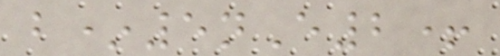b*5nE2+
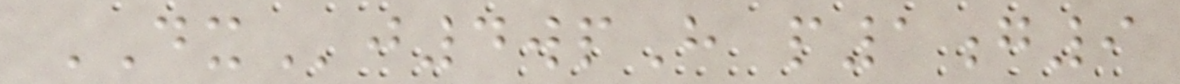DXj4wpH p1g9
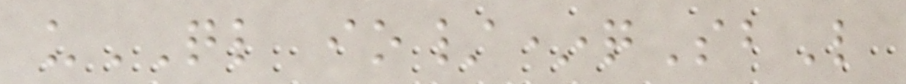uQL io/*qSbL
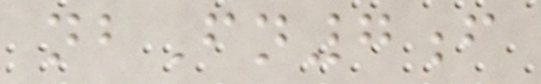nbFn7f
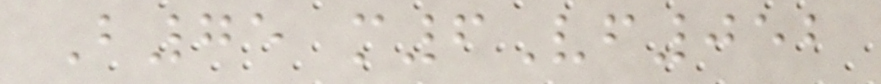B75 m6Vf052
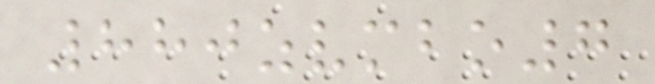880zvmbo7
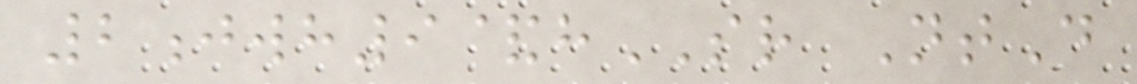2jwh9&hSR NtD
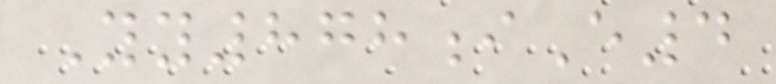Yy878iE4
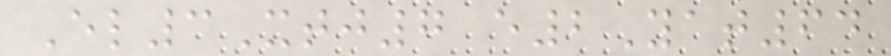El3Xtj7 e2Yat64
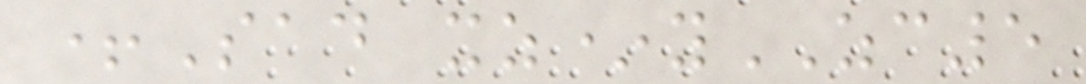+Sad xz*yZC5
